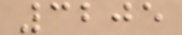3205
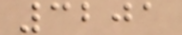3201
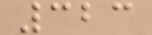323
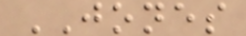JONES
